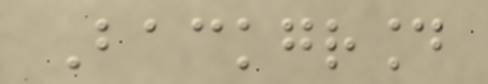Background
